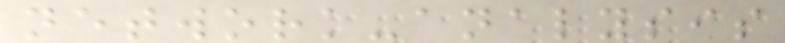network-analysis
